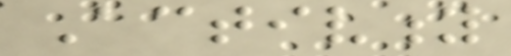Activity
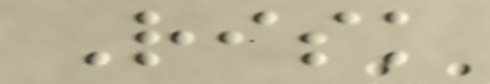Risk
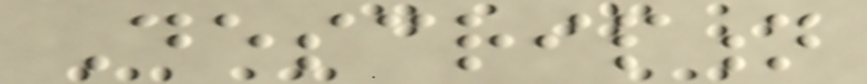Description
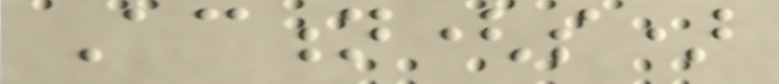Action(s)
